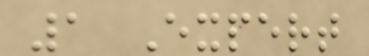1 Expert
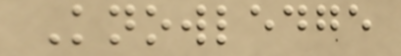Knowledge
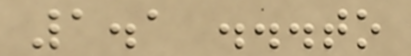1.1 ...to
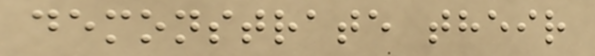demonstrate their
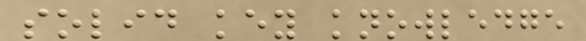solid key knowledge
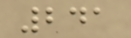241
